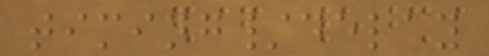timing/delay
